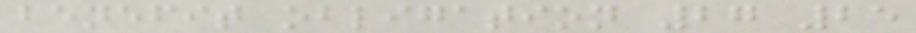benefit obligation 27 25
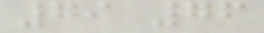79 76
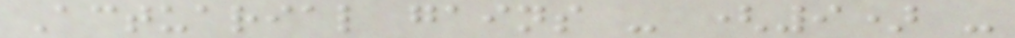Actuarial gains - (9) -
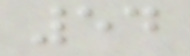54
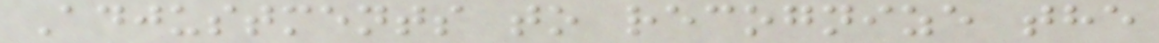Adjustments to recognize the
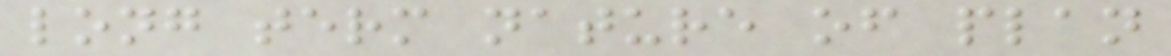long term nature of plan
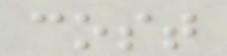cost
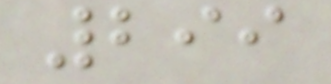299
